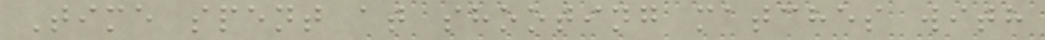Time spent at shooting matches with
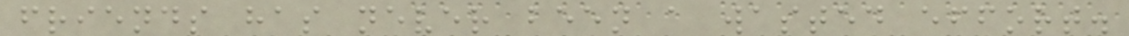friends has never been a wasted effort.
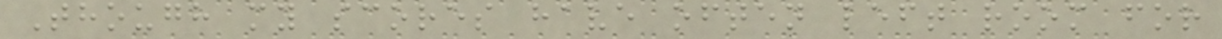Though my scores have often left room for
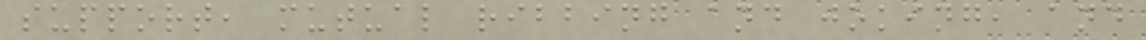support, mutual ribbing and joking, and
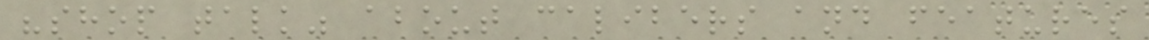"shop talk" about calibers and features
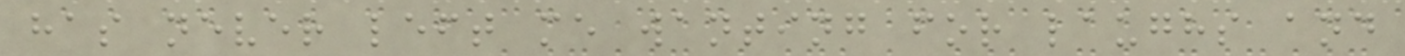has never left me wanting for laughs and
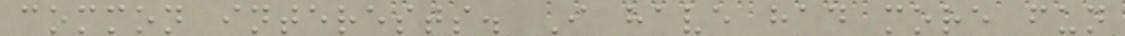common interests. I have had more fun
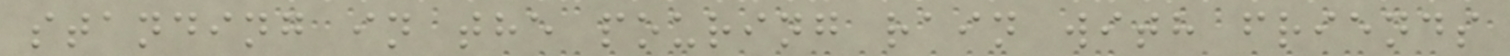standing in the pouring rain with friends
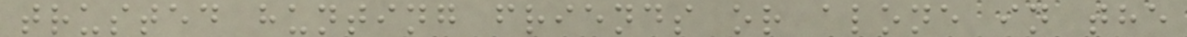trusted hunting friends or alone in the
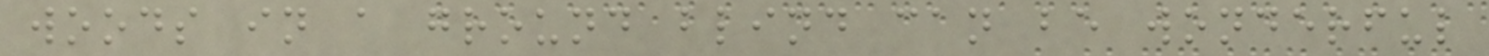woods in a ground blind can be wonderful
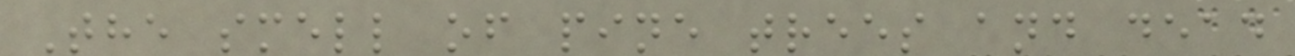The smell of pine trees and dead
